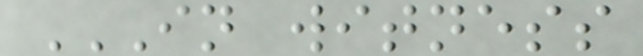IN WITNESS
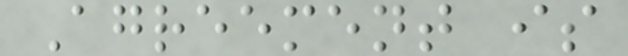Agreement is
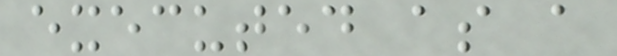executed as a
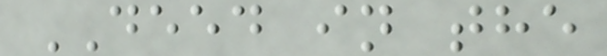DEED in the
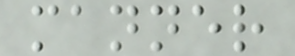manner
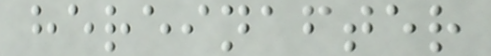hereinafter
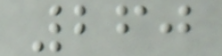260
